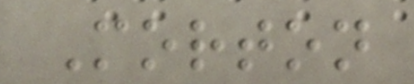Morton
